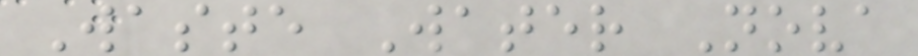Waste Water Nova
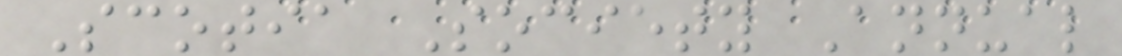Scotia Society Annual
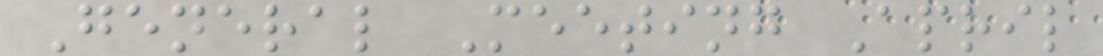General Meeting April
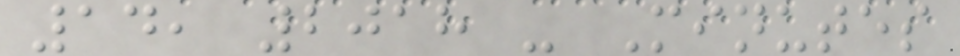14, 2018 - Minutes
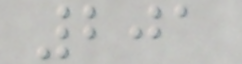201
